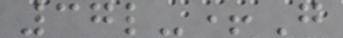37l-+G
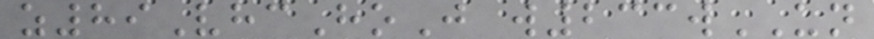z89VhcHoJ w233wUN
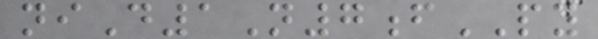niD1N7fPY
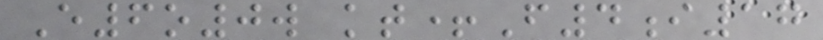E6o0w kt+F4i17
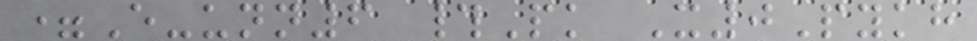=E-unn6 #Pk X0Pykh
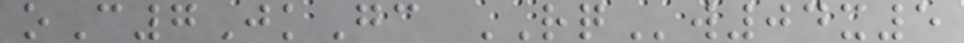oC7JkGc RQw04x5
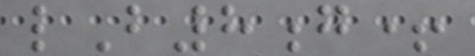lB8g+
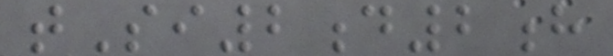tSi2d2h
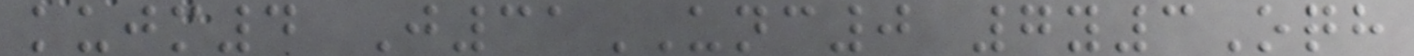kujm4 J31UNC0 7y3Oqh
